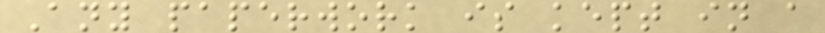Any paperwork is kept in a
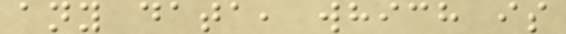any data, which is
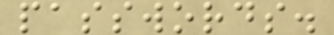passwords.
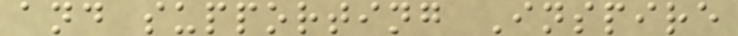and supporting Inspire
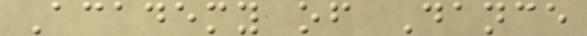Academy of Dance
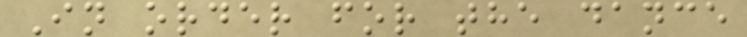In order for the dance
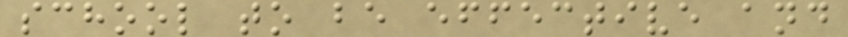school to be effective and
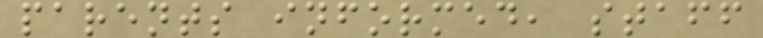parents informed, staff
